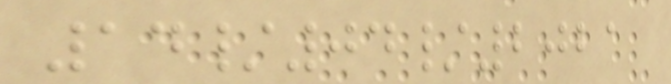14/04/2021
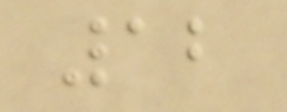12
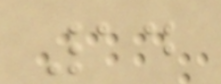14
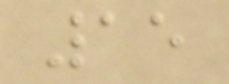15
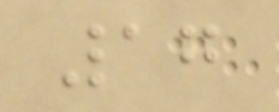17
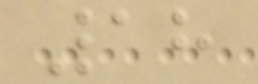18
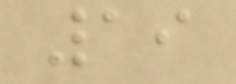19
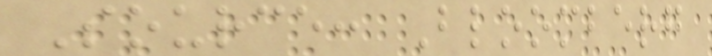Source: Bloomberg
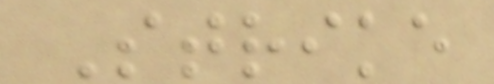Strike
